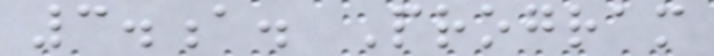3.a. Program
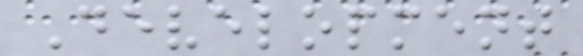Development
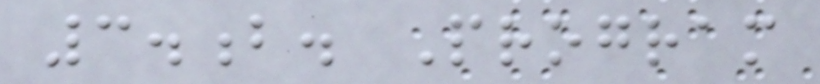3.b. Program
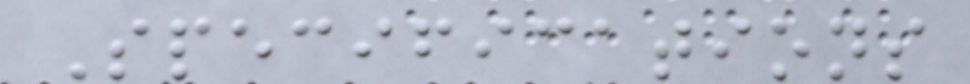Specifications
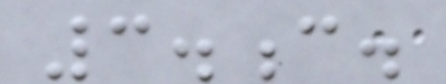3.c.
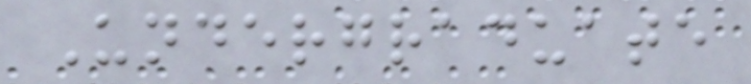Undergraduate
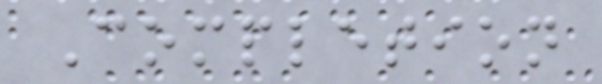Completion
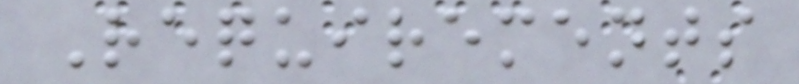Requirements
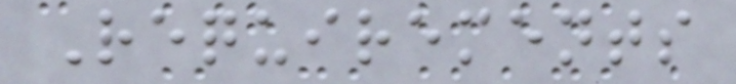Requirements
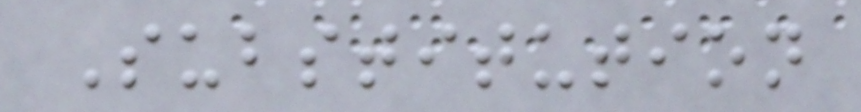Substitution
